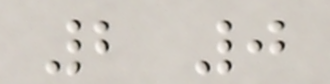2 0
